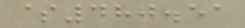$480.51
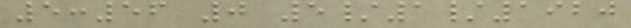5:56 0 5/1/1920
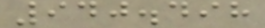940.498
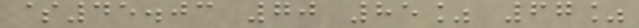$45.03 70 85% 67%
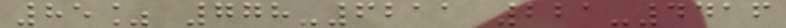85% 778-6211 221-4416
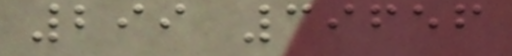299 39656
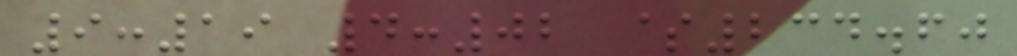9:19 4:02 $234.60
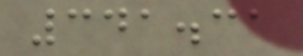341.31
